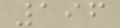196
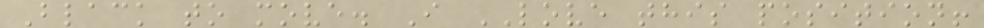Black to move. I LOVE this position!
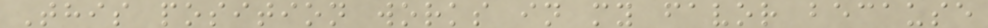This position works in my favor because
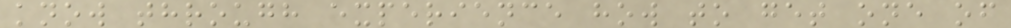know through experience how to get one of
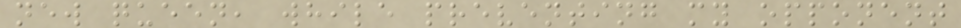new queen, while preventing my opponent
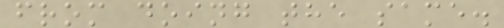from doing the same.
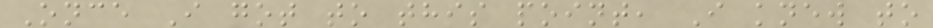Once I got to this point, I knew to
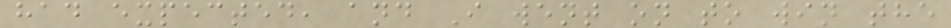had expected, and I went on to win the
